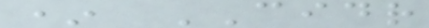* CIDR
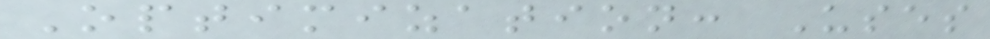Optimization: Uses
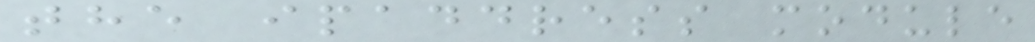the ipaddress module
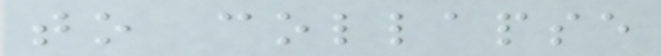to collapse
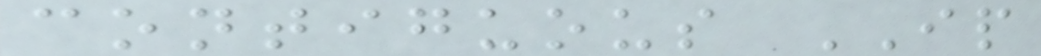contiguous IP
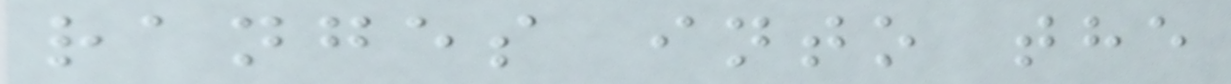ranges into the
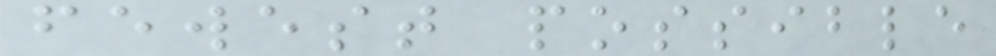fewest possible
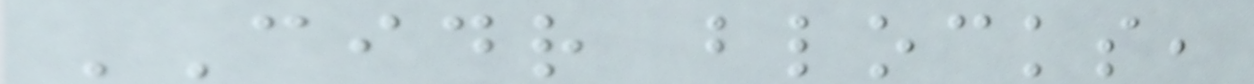CIDR blocks,
